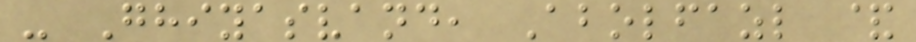- Ghiyasvand, Abolfazl &
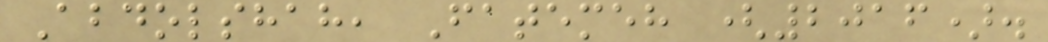Abdolshah, Fatemeh (2016).
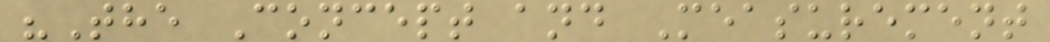"The Concept and Measurement
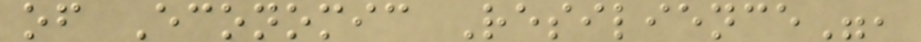of Economic Resilience",
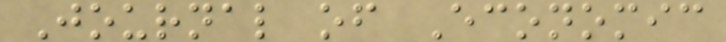Journal of Economic
